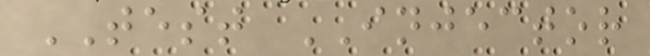TEST INJECTOR
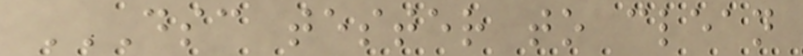DSC TESTER TO CLEAN
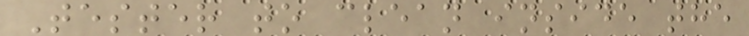Tester to clean inside the
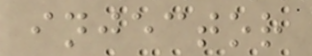injector
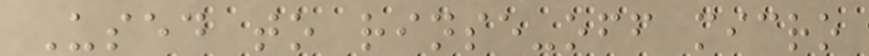Used to rinse-off micro
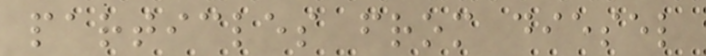particles from diesel
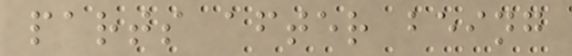parts after being
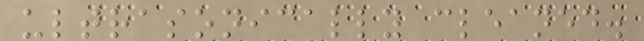ultrasonically cleaned.
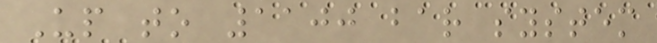Up to 1100 bar system
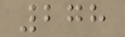278
